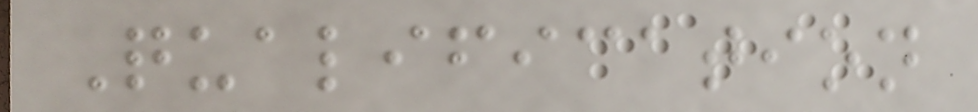Qualification
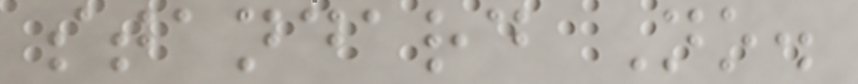standard No.
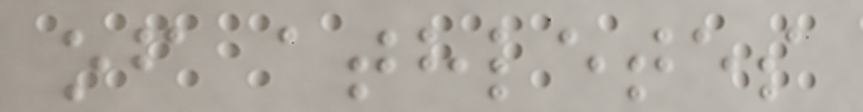of athletes
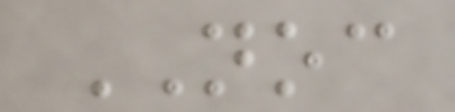NOC
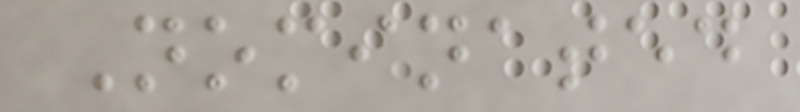Nominated
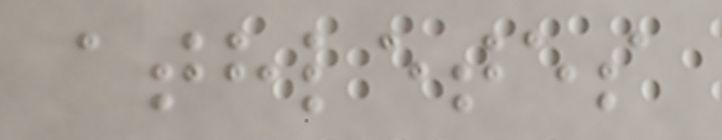athletes
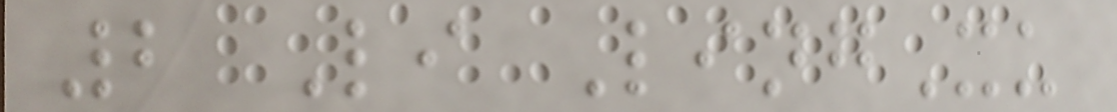2 Li LingXu
